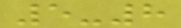5-8
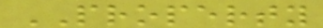PROPERTY
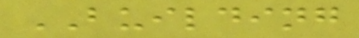BUILDING
